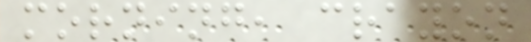morning, crayon
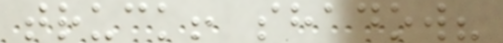truck! shadow?
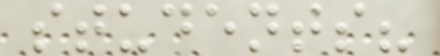students?
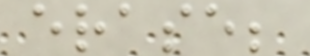erase;
